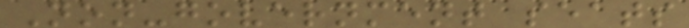Non-government seats
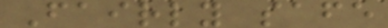Fairly safe
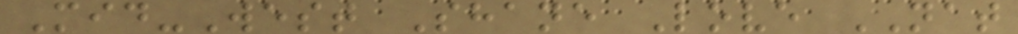Mid-West Shane Love NAT
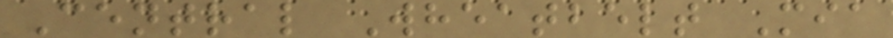Central Wheatbelt Mia
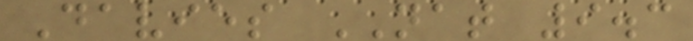Davies NAT 9.3
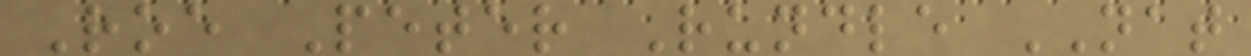Roe Peter Rundle NAT
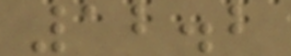12.2
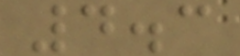4.3
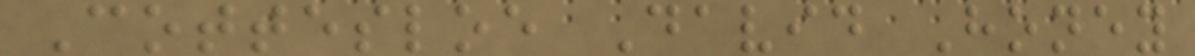Cottesloe David Honey
